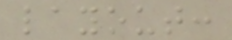layout:
